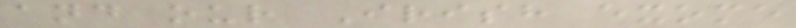and our Irish exome
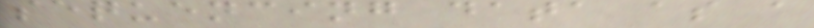sequencing data as a
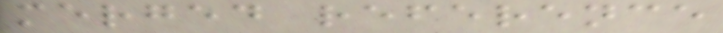merged reference
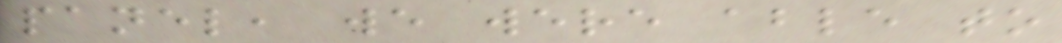panel, we were able to
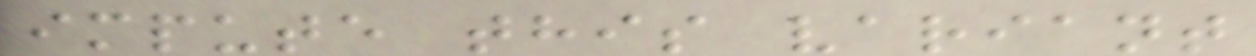impute this variant
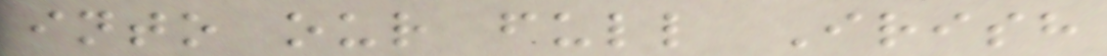into our full Irish
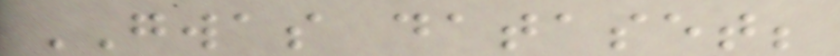GWAS dataset;
